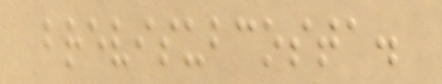brevisubcosta.
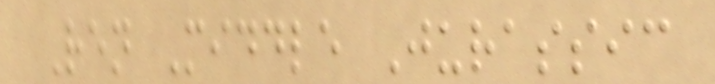Ren Middle Jurassic
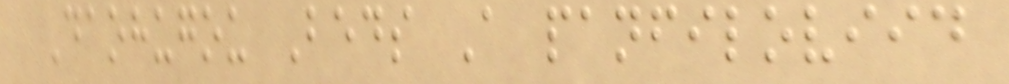Daohugou Beds A panfiloviid
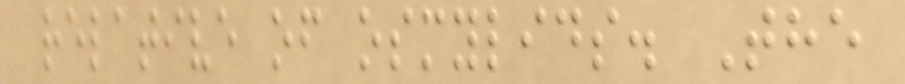relative of osmylids. The
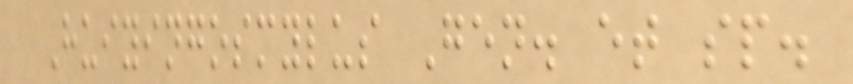Huiyingosmylus Gen. et sp.
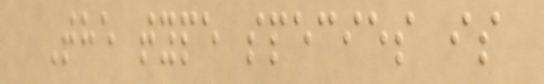The type species is
